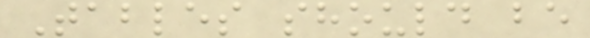Tables should be
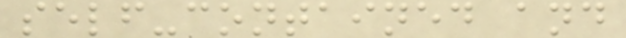self-contained and
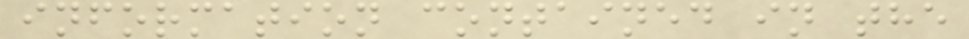information contained in the
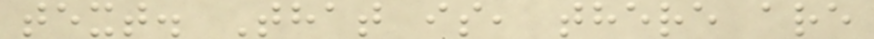text. That is, there are
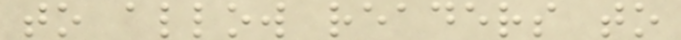to allow readers to
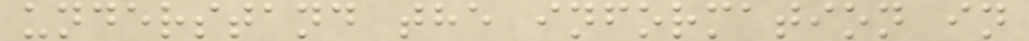understand the information in
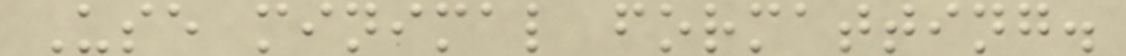Use minimal formatting.
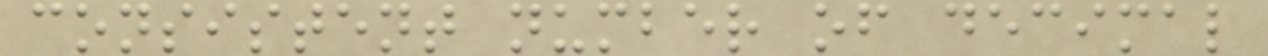consistent number of decimal
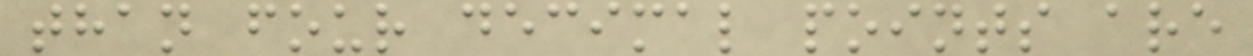than four decimal points are
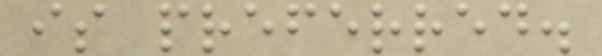is preferred.
